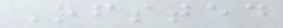Ofsted
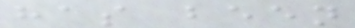has been
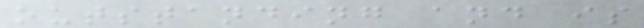outstanding and is
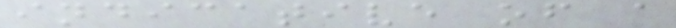indicative of a
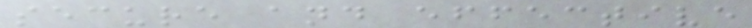secure and effective
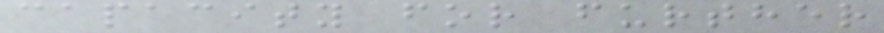capacity for further
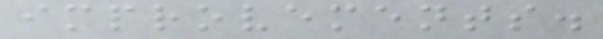improvements.
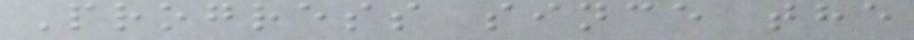Progress since the
